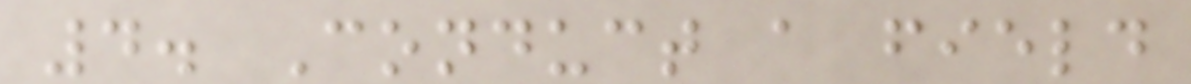4. Conduct a field
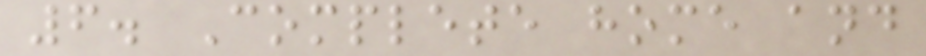6. Complete home and
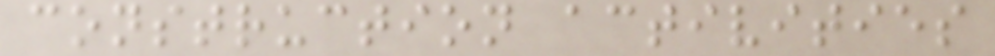construction activities
